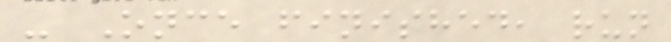- Once finished, run
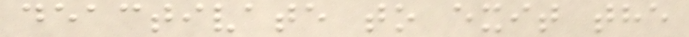deactivate to exit the
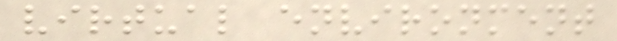virtual environment
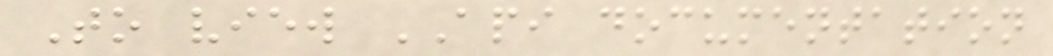To view API documentation
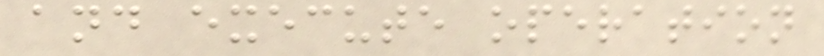and execute operation
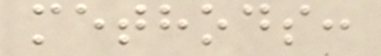methods:
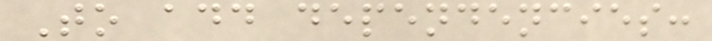To add dependencies:
